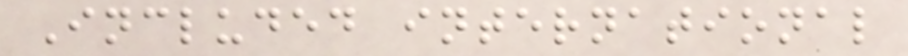Included international
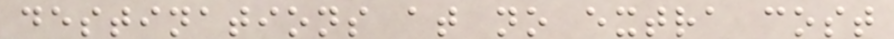destinations at no extra cost
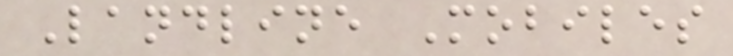Landline Mobiles
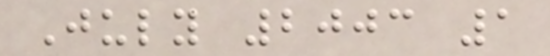July 2003 1
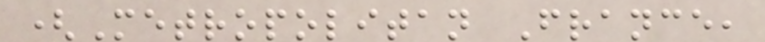(Metropolitan France,
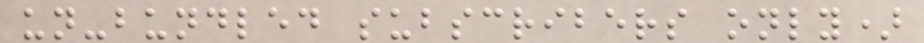un-bundled subscribers only)
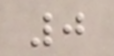0
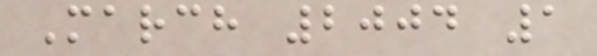March 2004 1
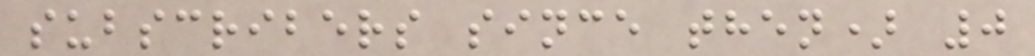subscribers since then) 0
